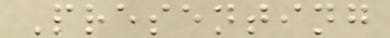Presenting
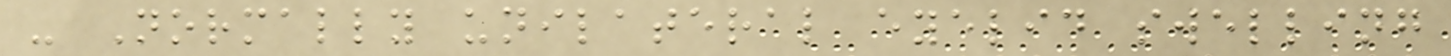- Normally unilateral eyelid swelling
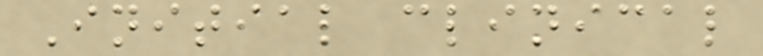Initial clinical
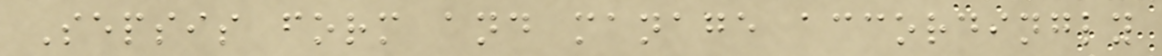Sepsis form and manage accordingly
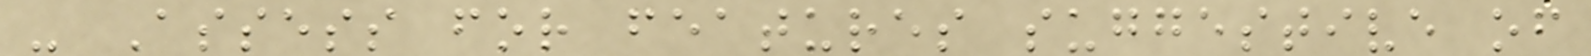- Assess for features suggestive of
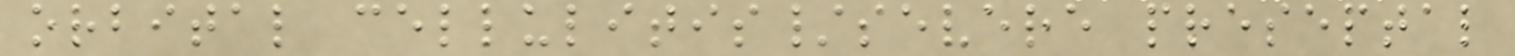orbital cellulitis/severe preseptal
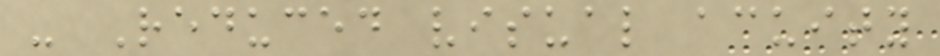- Reduced visual acuity
